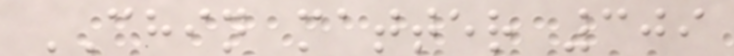CHIN matter 309
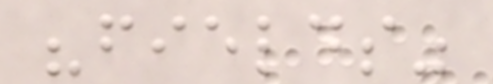"fields"
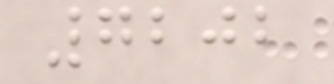7202
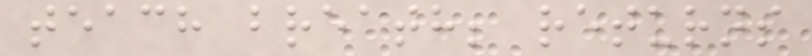teach breath; returns
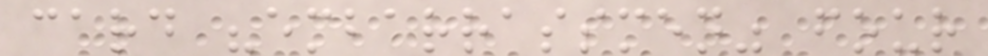card "embarrassmen" four
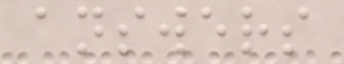answers
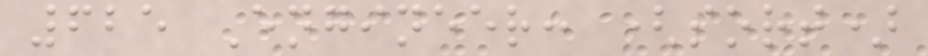625 Engineer: (sort)
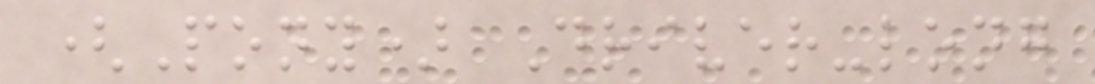(Pony) Driver-long
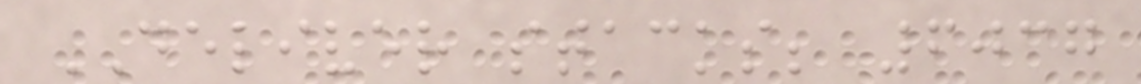DELIVER stacks; 6037
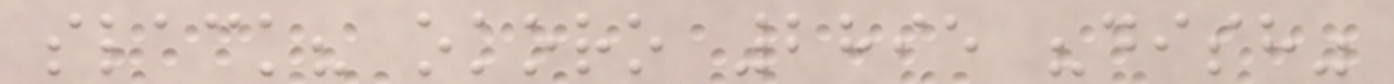slack? okoro 2895 "dish"
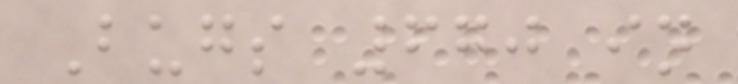Bugs 670 in
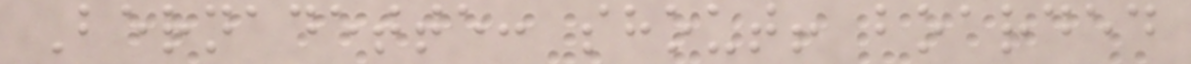Bernadette: shout! boarded
